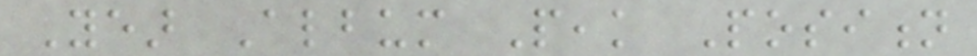Year Album Peak Position
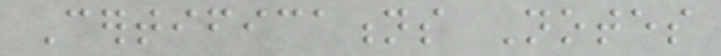Certifications Notes
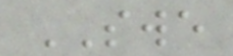SWE
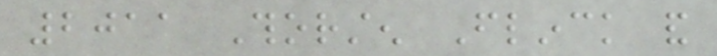2011 Thorsten Flinck and
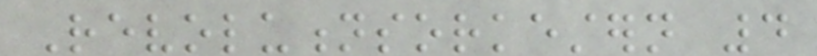Revolutionsorkestern 4
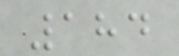184
